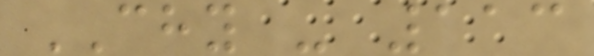CHY - 113
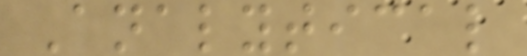Analytical
